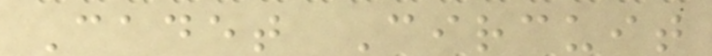Cadet Circuit
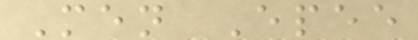Men Epee
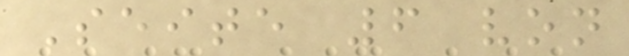Seite 6 von
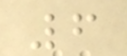6
